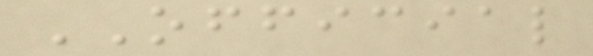OFFICIAL
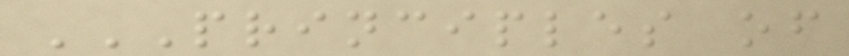PRINCIPLES OF
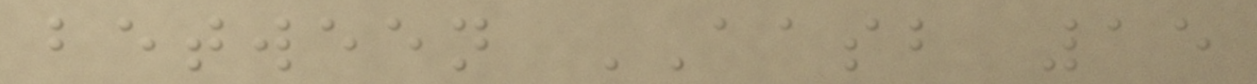between AASB 15
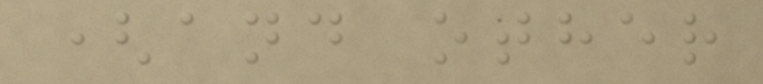(and other
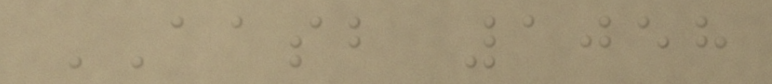AASB 1058
